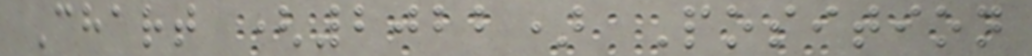Chart (2022) Position
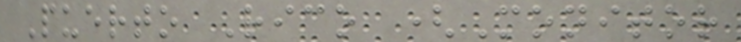Puerto Rico (Monitor
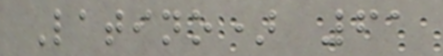Latino) 61
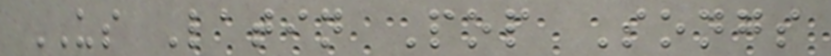US Latin Pop Songs
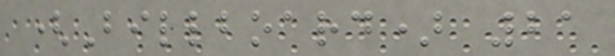(Billboard) 21
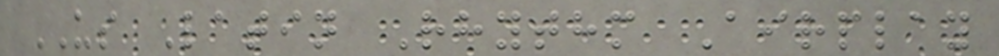US Latin Rhythm Airplay
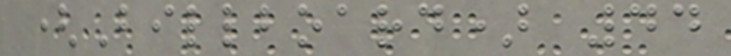(Billboard) 44
